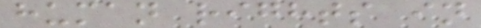human rights in
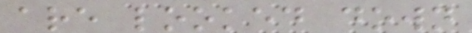are looked down
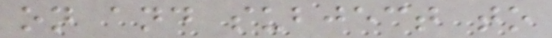on and subject to
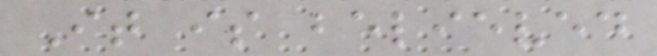It is believed
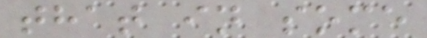that in some
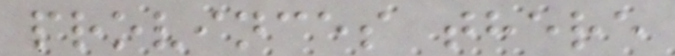provinces there
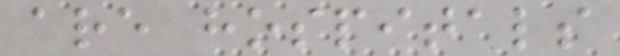are hospitals
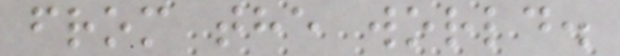from the world.
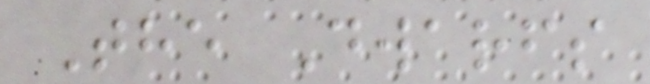The Dwarfs
